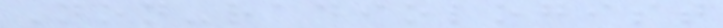Non-radiologist
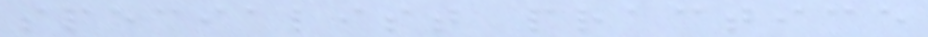specialist practice
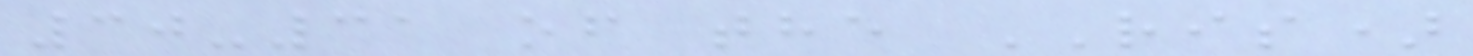30-31 of the RIS)
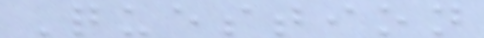Question
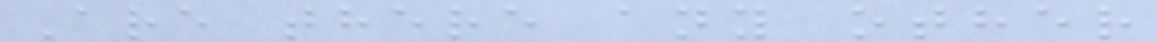Are there any other
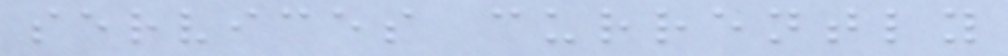services currently
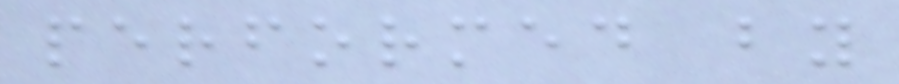performed by
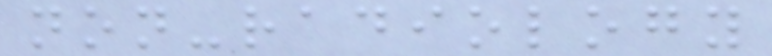non-radiology
